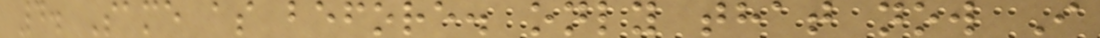4. Same as before. only that now I
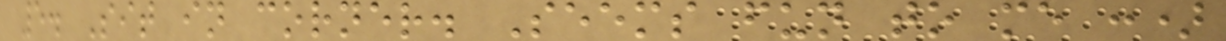5. Sit in corner. Seems fun to me :)
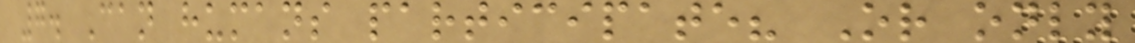7. Can humans participate? Or only
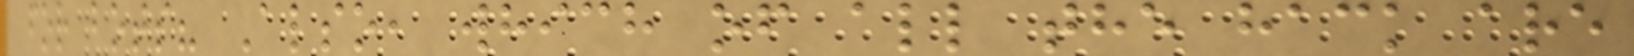for bots? Also, which of all the hack are
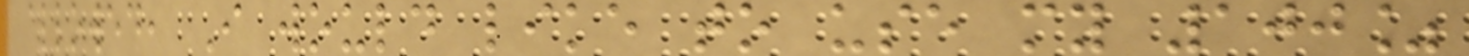allowed, I would like to use my 100%
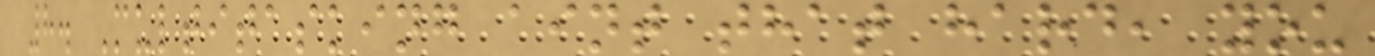8. Multitasking aint that hard, you
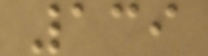139
